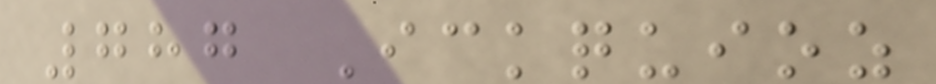787 Ickquioz
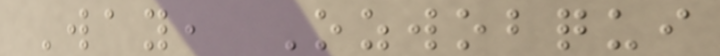Way, Ozwobqui
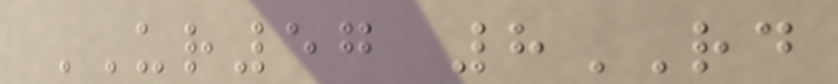UR57 8RD
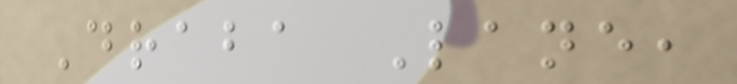Draba Lane,
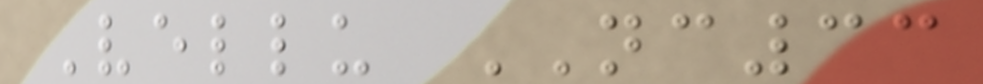Vellu NC33
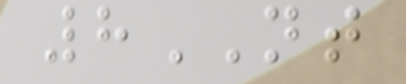8NT
